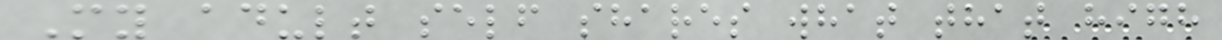My adult self shares what that high
